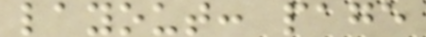layout: page
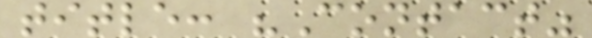title: "Contact"
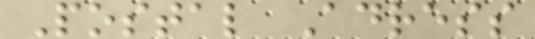Postal Adress
